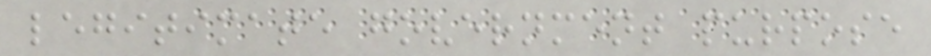legitimate government purpose
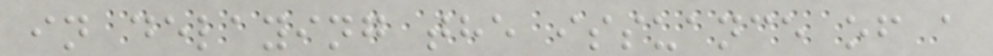in delaying the issuance of a
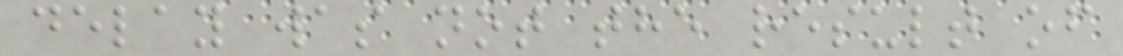delay was not the result of
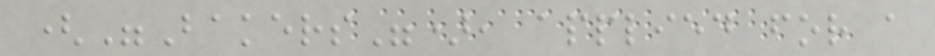("Bakers"), applied for a
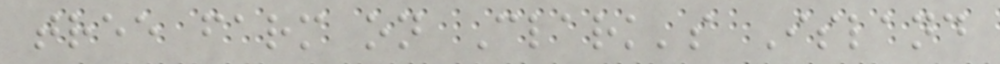tree farm on Clark's Island
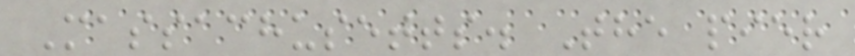Massachusetts. The pier
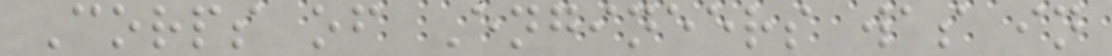Corps of Engineers was in
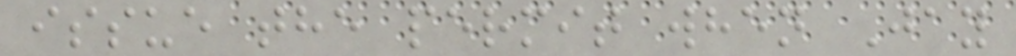issue the permit when Jay
